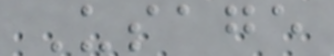Usage
